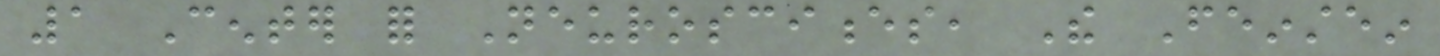1 Center for Neurosciences, The Feinstein
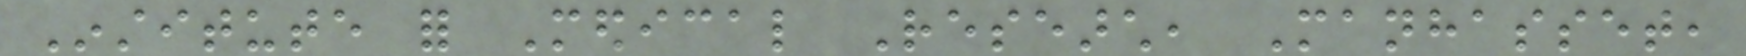Institute for Medical Research, Manhasset,
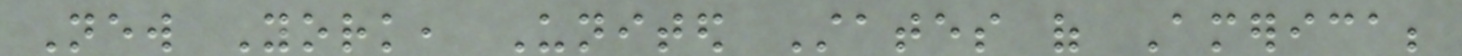New York, United States of America;
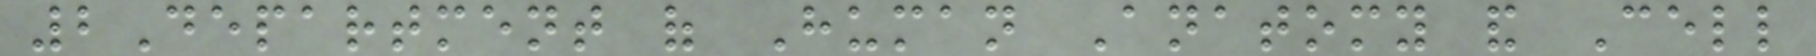2Department of Human Anatomy and Cell
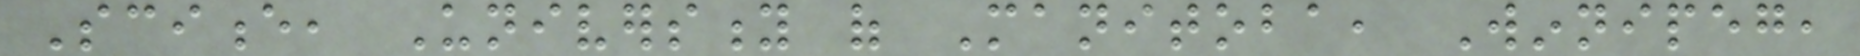Science, University of Manitoba, Winnipeg,
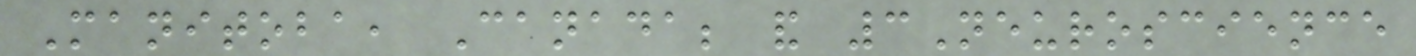Manitoba, Canada; and 3Neuroscience
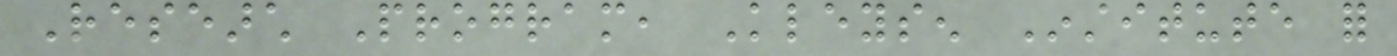Research Program, Kleysen Institute for
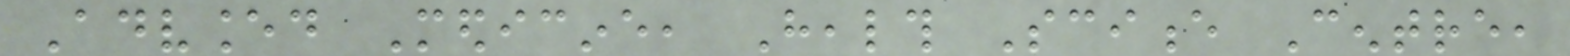Advanced Medicine, Health Science Centre,
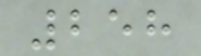258
